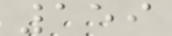159
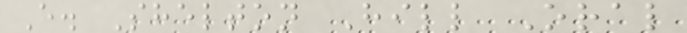E. Shelton Hill Oral
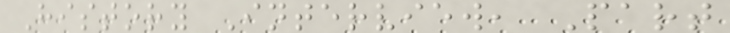History Interview, Part
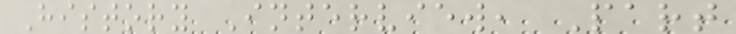History Interview, Part
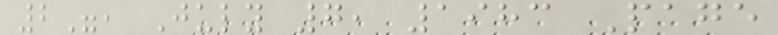2", July 7, 1983 Page
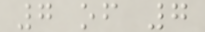7 of 7
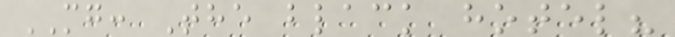MG: The black hotel?
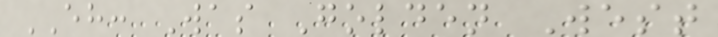EH: Was Golden West
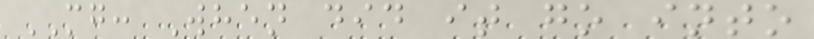MG: When did it go into
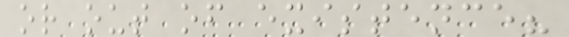or out of existence?
